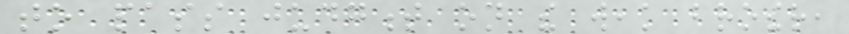to pass judgment on the weak brother,
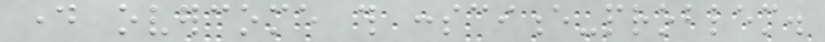day overcome this conscience-problem.
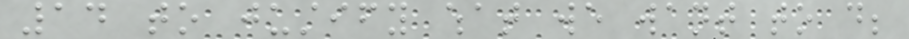14 to justify what we want to do;
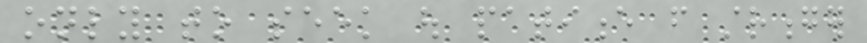only to seek out patience from stronger
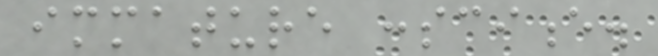immature conscience.
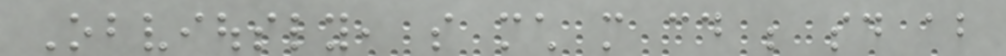Obviously, so much more could be said about
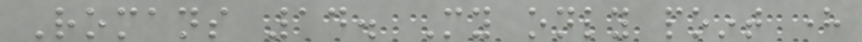Romans 14. My only point here
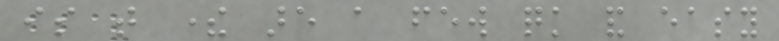is that there are a few quick and easy
